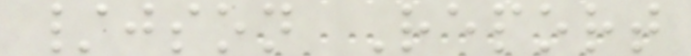/json Report
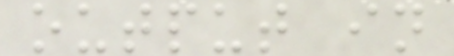output in
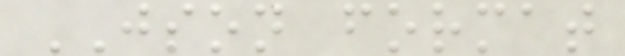JSON format
